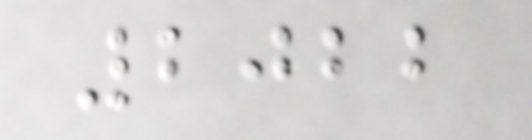2022
